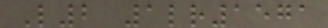L2 1lr1571
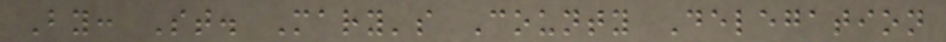By: St. Mary's County Delegation
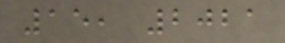15, 2021
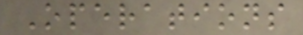Operations
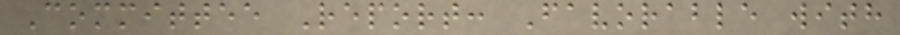Committee Report: Favorable with
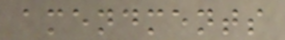amendments
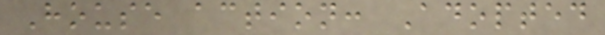House action: Adopted
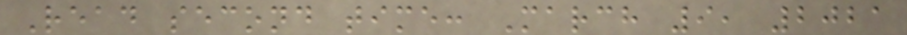Read second time: March 9, 2021
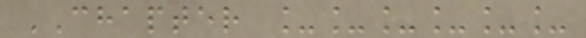CHAPTER ______
